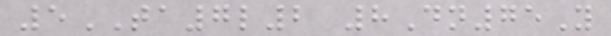5TA7l2 8Dn75Y
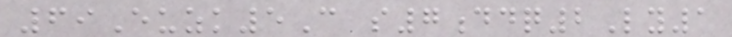69Euzk5C s7ddq2Ly1
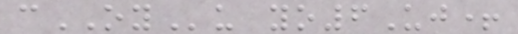cOYu yo6Uj+
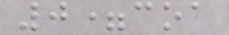0=coa
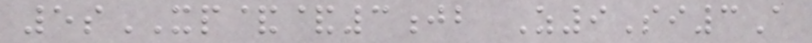5sXP&&3jb Z9Si3A
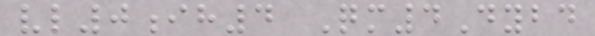vl0ih4 Qm4Dybd
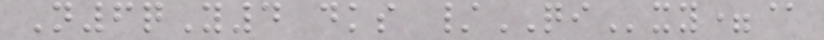N6qY4 dks /QIxy=@
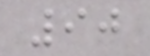90
